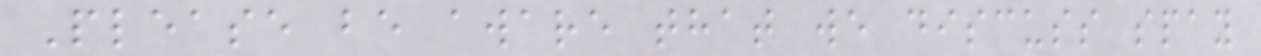Please be aware that we discuss spay
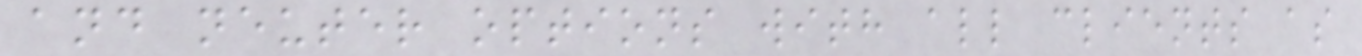and neuter options with all clients as
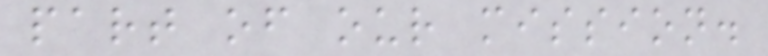part of our mission.
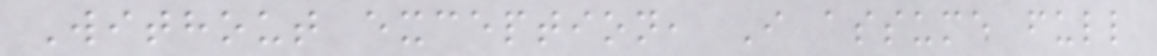Without exception, I assume full
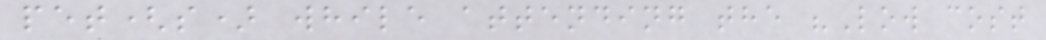pet(s) while attending the "Low cost
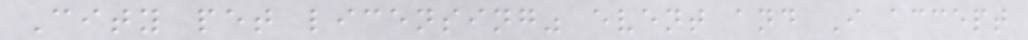City pet licensing" event and I accept
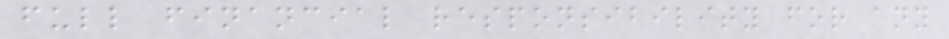full financial responsibility for any
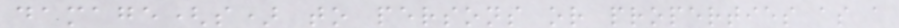damage(s) to persons or properties as a
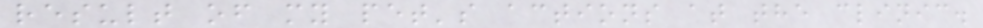result of my pet's actions at the clinic.
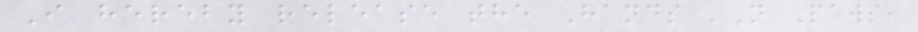I hereby release the Hands 'N Paws,
